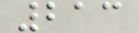213
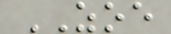ZOE
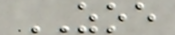ZOE
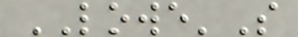LOWE'S
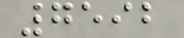7592
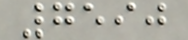7590
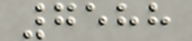7588
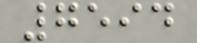7594
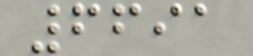6691
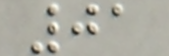01
